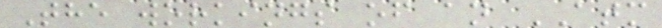The workings of an ATM
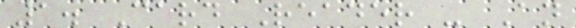1. Card Reader - An
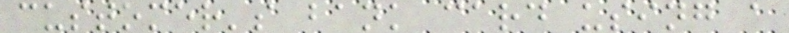customer's bank card using a
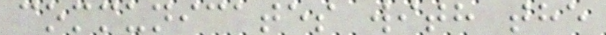communicates with the
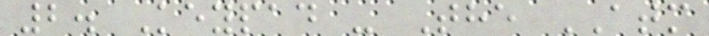2. Keypad - The ATM
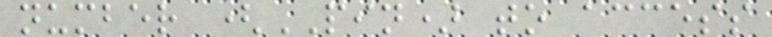number (PIN) to access
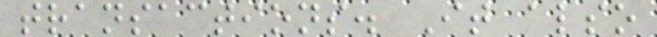transactions. It also
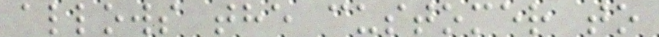allows the customer to
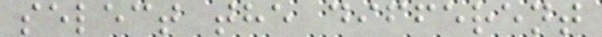select the different
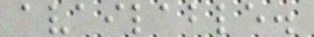available.
